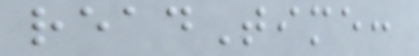readTime:
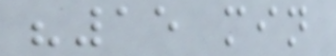"15 min
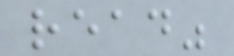read"
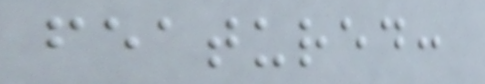featured:
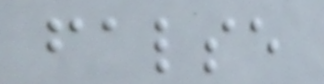false
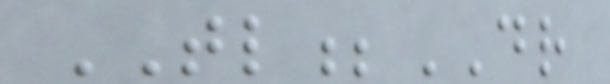TL;DR
